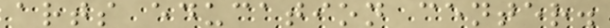arts education center.
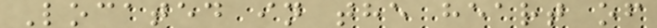Located in the heart of
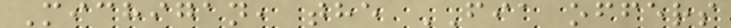Michigan, the FIA offers
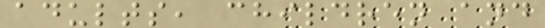adults, children and
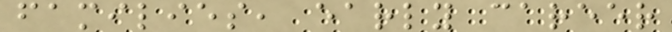families, early career
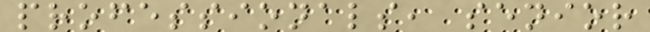professionals, senior
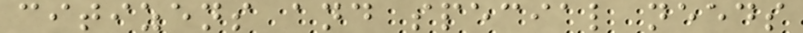citizens and special needs
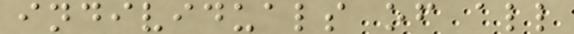individuals of all
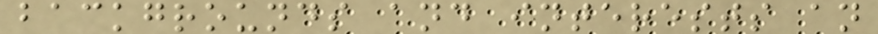backgrounds and interests an
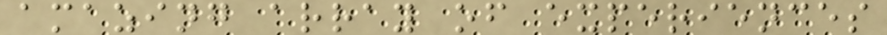amazing array of experiences
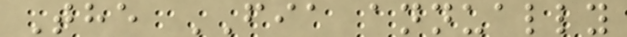The FIA annually
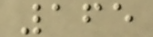165
